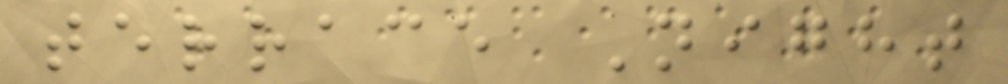terrace Night
